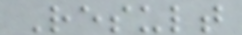Result
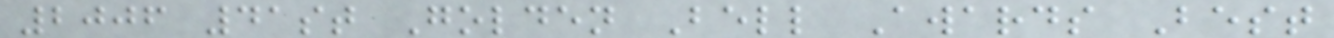2006 41st Golden Bell Awards Best
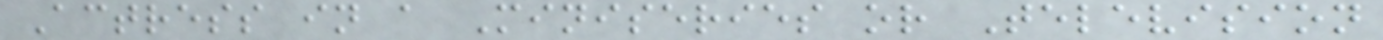Actress in a Miniseries or Television
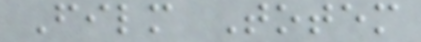Film Totem
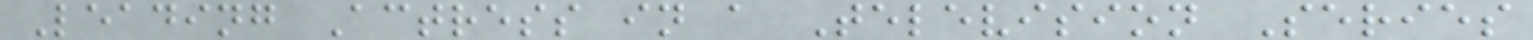Leading Actress in a Television Series
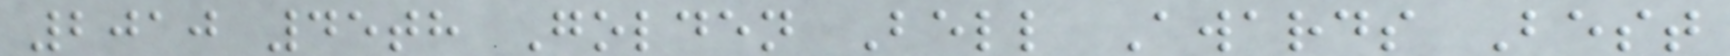2010 45th Golden Bell Awards Best
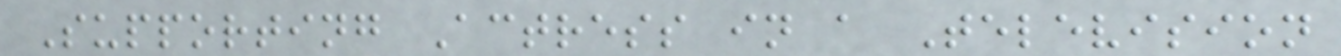Supporting Actress in a Television
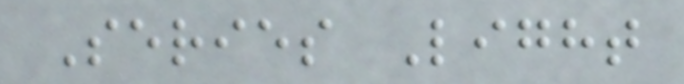Series Light
